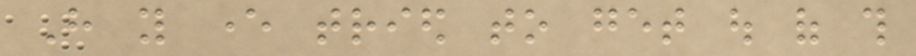Have you ever tried to get out of this
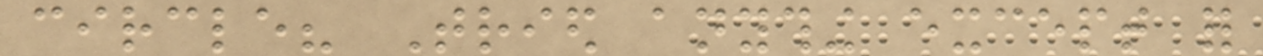circle? Tried anything except for
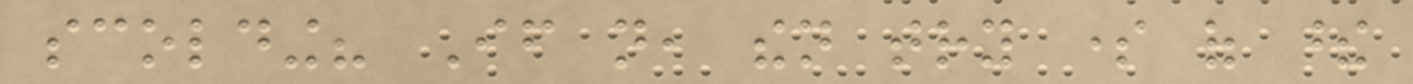scolding? If not, then try some of these
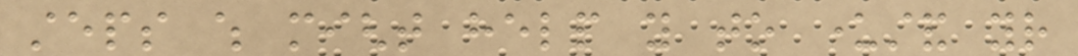steps which might help you to understand your
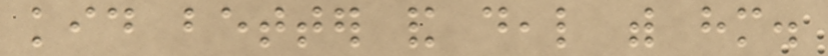kid better and deal with him.
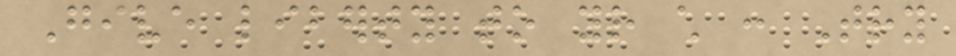Give liberty to your child : Try
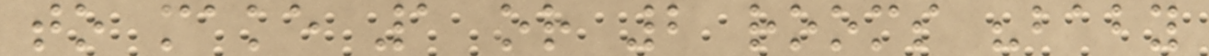to make 1 or 2 rooms "baby
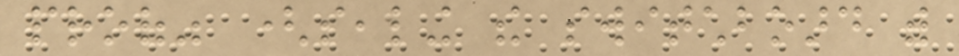proof" (sealing the switchboard with
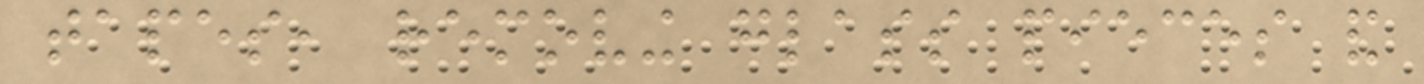tapes, removing glass pieces and
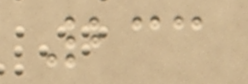233
